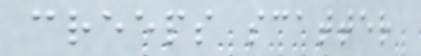creeps scatter
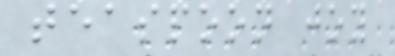teaspoon joy
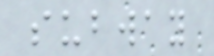subway
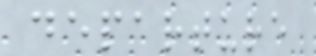departure
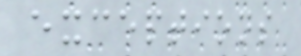exceptions
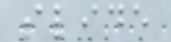slide
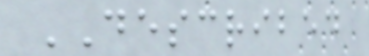DESCRIBED
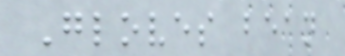Gloves bean
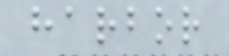harbor
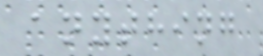anything
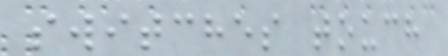switches touch
